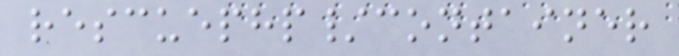rescuephp/container
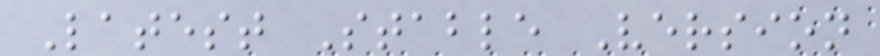Latest Stable Version
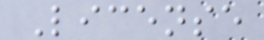License
